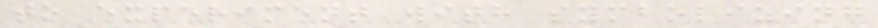to experiment with symbolizing
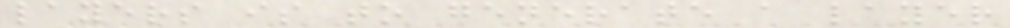layers is to generate a layer
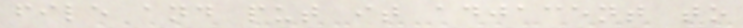file and put it adjacent to
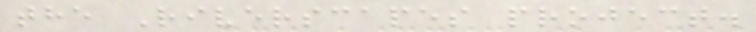the Riverscapes project.
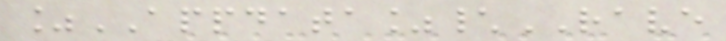%APPDATA%\RAVE
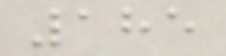185
